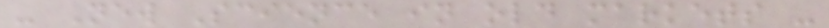- New Science in old markets -
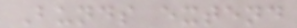Bunds extend
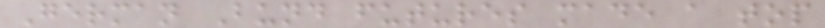German Bund futures made a top
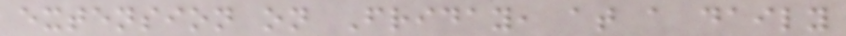extension on Friday, at a daily
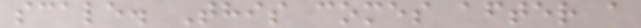scale. This comes after a
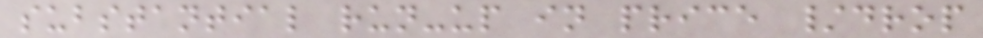substantial run-up in price /drop
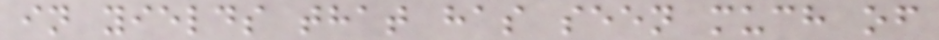in yields that has seen much of
